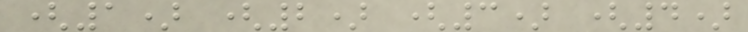(1) (2) (3) (4)
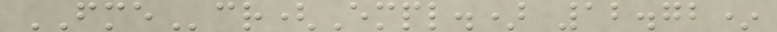FMEcr(Empl.) 12.72*
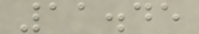11.45
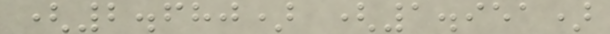(2.680) (1.951)
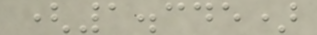(1.345)
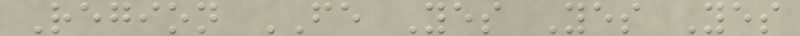Region FE Yes Yes Yes
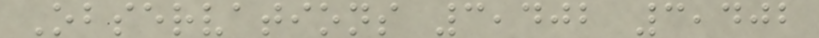Observations 3,402 3,402
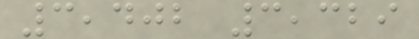3,402 3,329
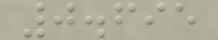0.695
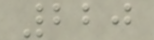220
